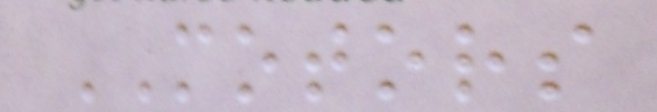MOTORS
